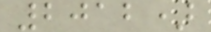2012)
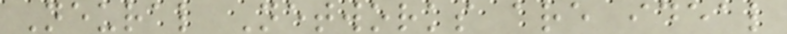Neural Networks are ideal
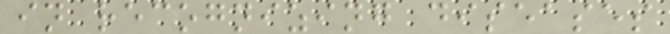in recognizing diseases
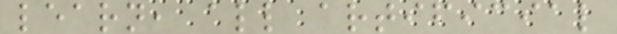learn, all artificial
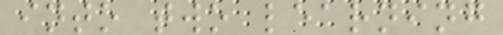into two learning
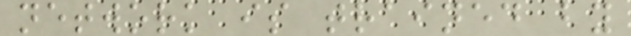network is trained by
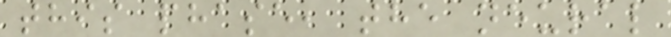this phase, the neural
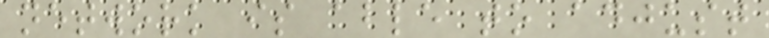network is able to adjust
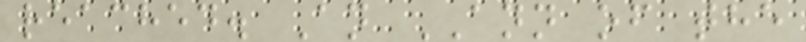reached. An ANN of the
